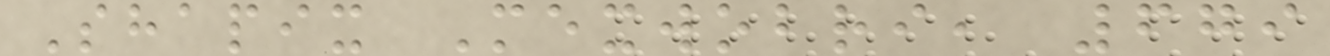Shapix Mexwobri, 679
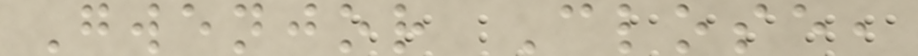Gwenjor Close,
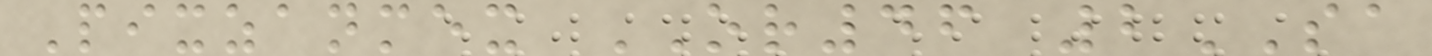Pixzanmex OR46 2SA
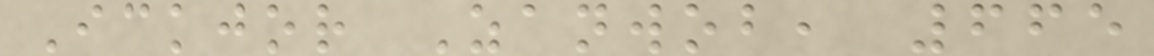Ickjor Zanwob, 665
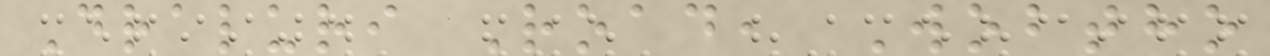Draluri Road, Wobtho
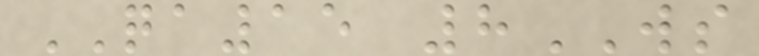QA15 8WS
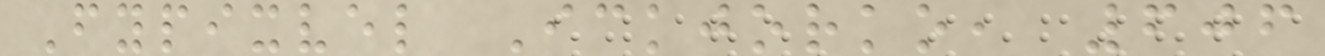Fypixvel Ickjorko, 606
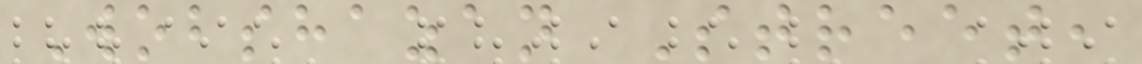Wobshazan Street,
